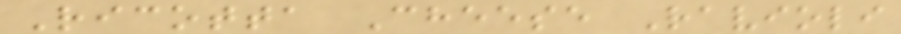Ricotta Cheese Ravioli
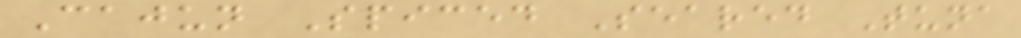Cajun Spiced Seared Tuna
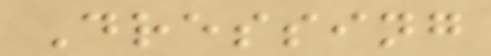Dressing
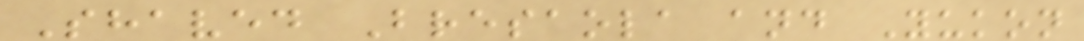Shaved Bresaola and Yukon
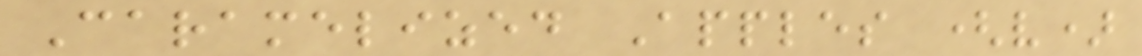Caramelized Apples (v)
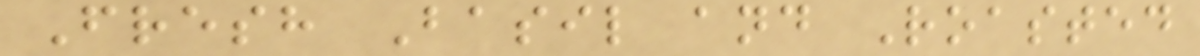Fresh Basil and Roasted
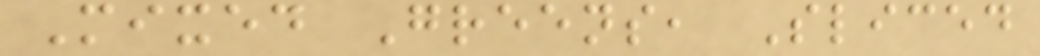Mixed Greens, Sliced
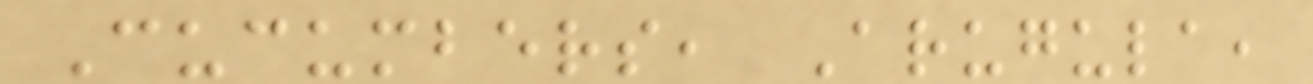Cucumbers, Arugula,
